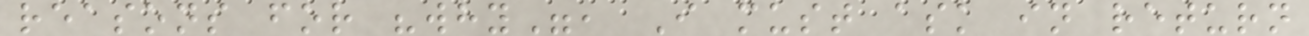reasons for "why", I must ask in return
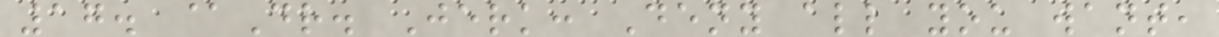17. @Dr. Jerk: Deny all you want,
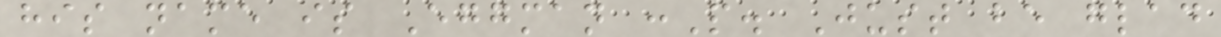his name is Eggman :P. Just be glad
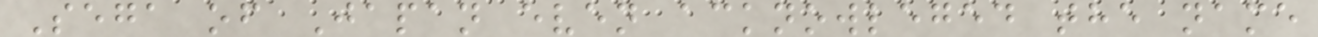Sega of Japan even acknowleged the name
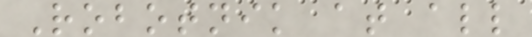Robotnik at all
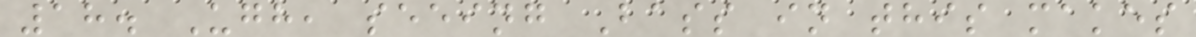18. Ugh, seeing Bass in this makes
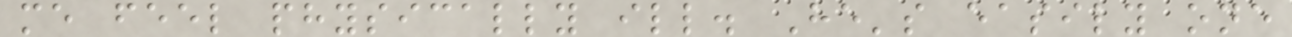me feel physically ill. He's easily one
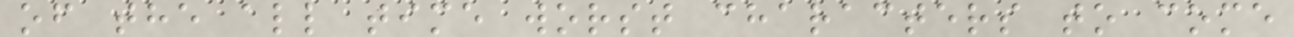of the all time worst characters to come
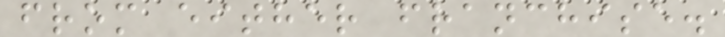from either franchise.
